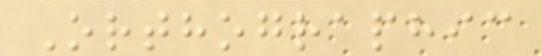Orthographic
